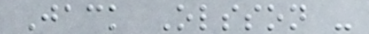Jack Olsson -
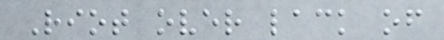Riot over lack of
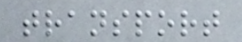transport
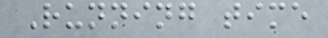Running time
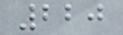220
